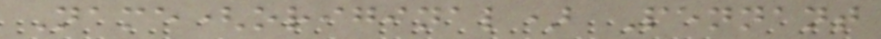Name(original) Pennant
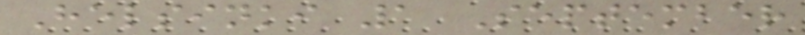Helsinki 1 September
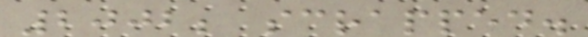2002; scrapped.
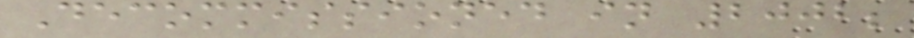Decommissioned in 2002;
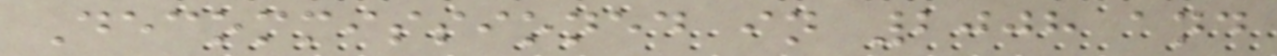Decommissioned in 2008 and
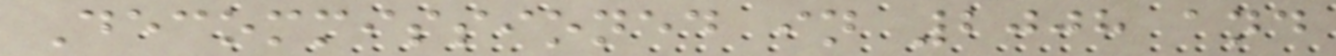Decommissioned in 2008 and
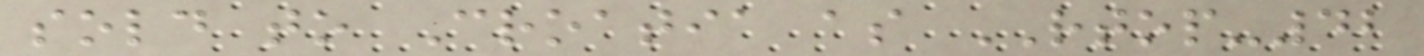sold to Croatia as RTOP-42
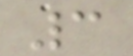3
